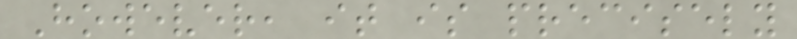However, it is precisely
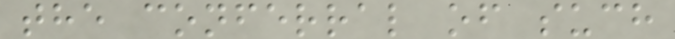the conferral of such
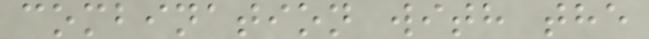combination with the
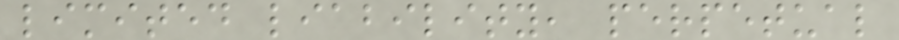limited liability, perpetual
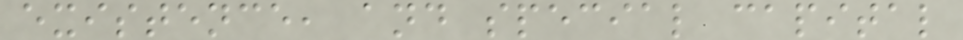existence, and special capital
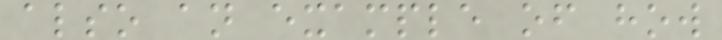also an example of how
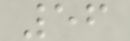56
